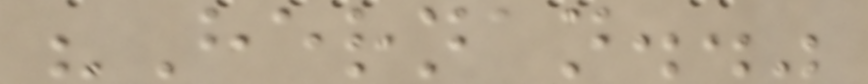"Hernan.."
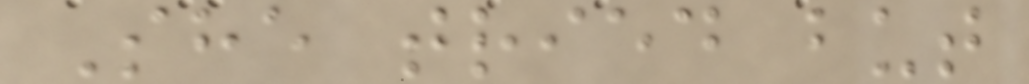She tried but
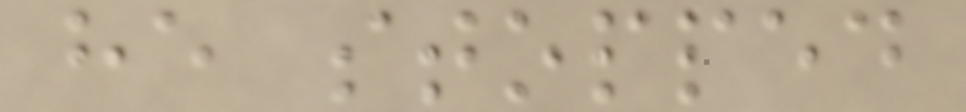he stopped
